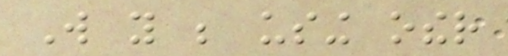Will you be using other
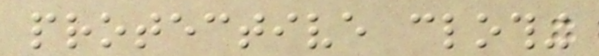protective clothing
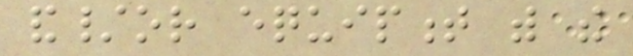and/or equipment with the
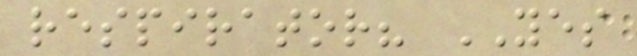respirator? YES
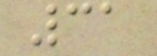31
